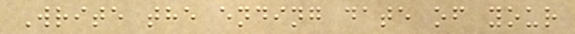Write the ending date of your
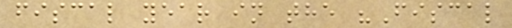fiscal year in the "Fiscal
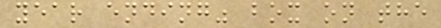year ending" box on the
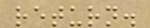return.
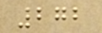272
